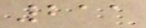211
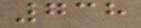738
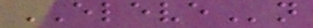ELEVEn
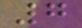7
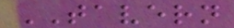TAVERN
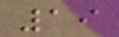19
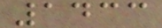1433
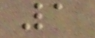1
